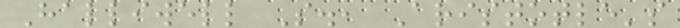Halliwell S., Aristotle's
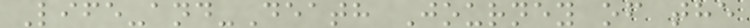Life-and-Death Journey of the
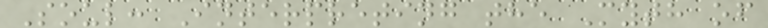Soul: Interpreting the Myth of
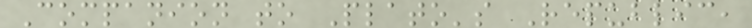Companion to Plato's Republic,
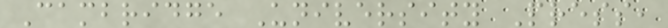Cambridge University Press,
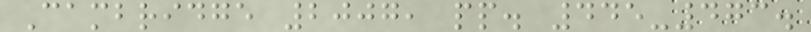Cambridge 2007, pp. 445-473.
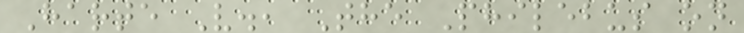Harte V., The Philebus on
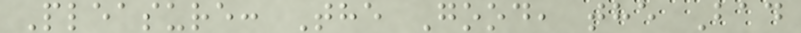Pleasure: The Good, the Bad
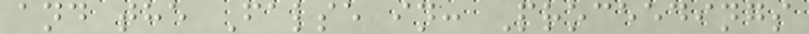and the False in: Proceedings
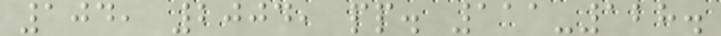104, 2004, pp. 111-128.
